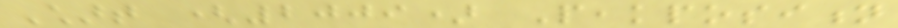Chart (2009) Peakposition
